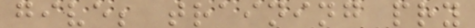give; training pry
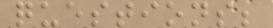questions;
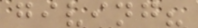giving?
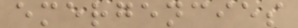emergencies
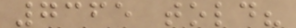7365 told?
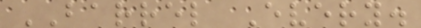BARREL Every.
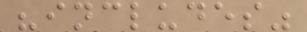"includes"
